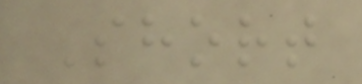Short
